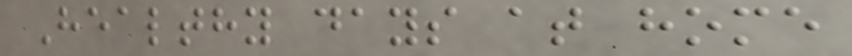Healthy days at home
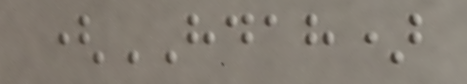(HDAH)
